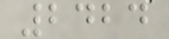2424
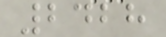2428
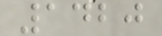1420
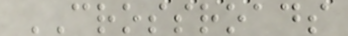CROSSROADS
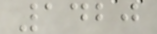1420
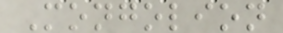Mongolion
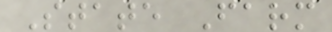State Farm
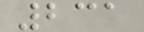231
